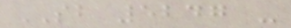SB 5247 -
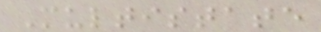Multistate
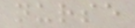nurse
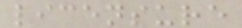licensure
